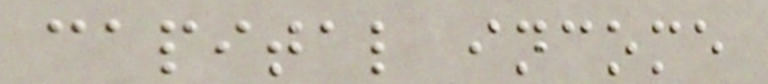capital income
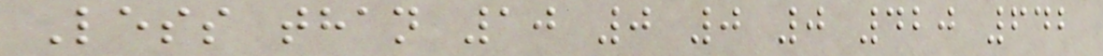Less than 10 0 0 0 420 642
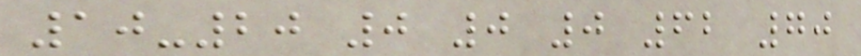10-20 0 0 0 62 70
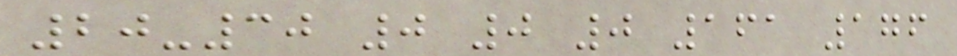20-30 0 0 0 161 176
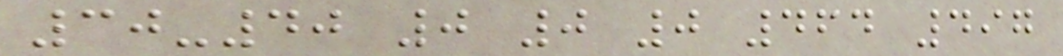30-40 0 0 0 464 497
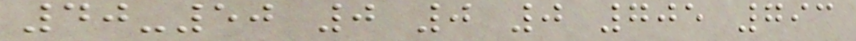40-50 0 0 0 705 793
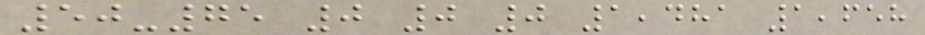50-75 0 0 0 1,481 1,658
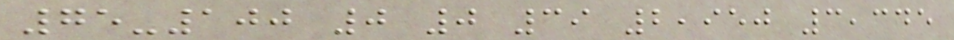75-100 0 0 39 2,950 3,345
